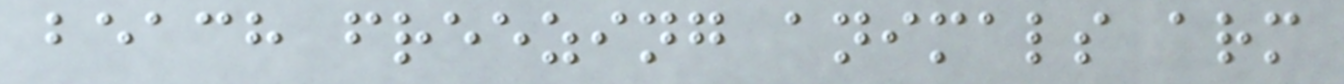beach freezing animals arm
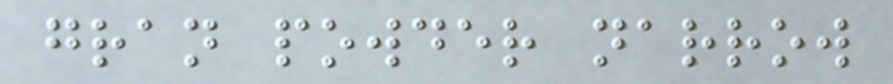gran powder narrow
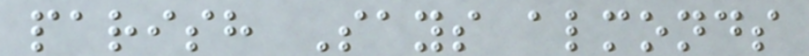parish Says almonds
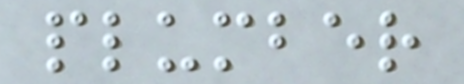plumber
